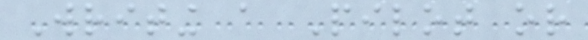Writing a Pilot or
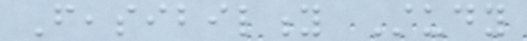Feasibility Study
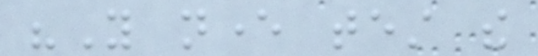"You never test the
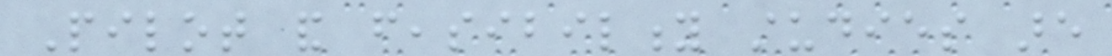Pilot and feasibility studies are
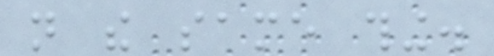not the same thing.
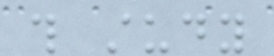this study
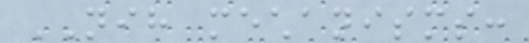NIH mechanisms:
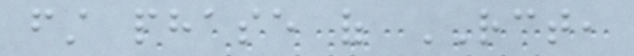first phase of RCT,
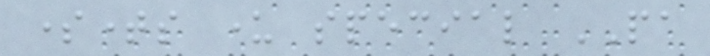sometimes under special PA
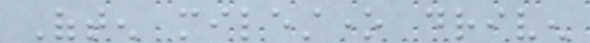Often milestone driven
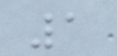1
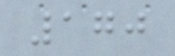170
